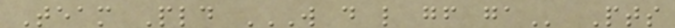Team Pld W D L GF GA Pts
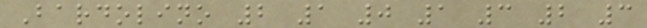Bardolino 2 1 0 1 3 2 3
